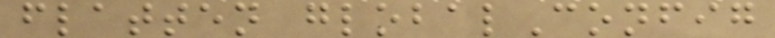flatten globalConfig
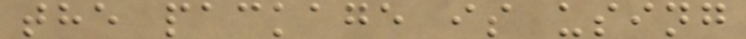the package is using
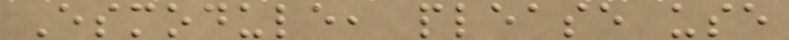Esmodule, please use
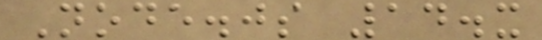Node.js 14.x
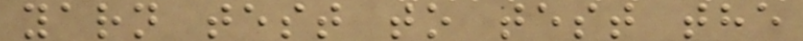yarn test to test the
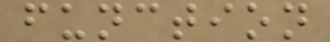function
